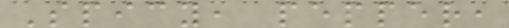Spicy, pepper,
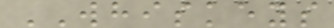WHISKEYS
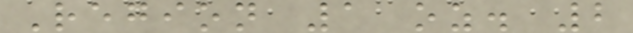Region 1 oz. 2
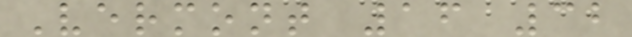Vermont 16 32
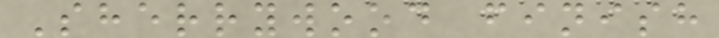Sherrywood finish
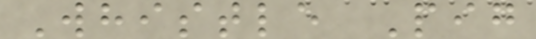Whistle Pig
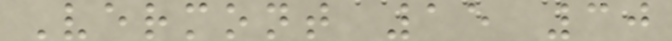Vermont 15 30
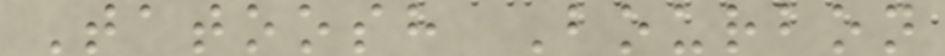Tatoosh Bourbon
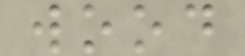wood
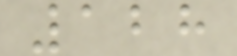128
